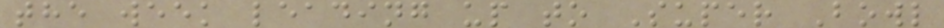the week leading up to Super Bowl
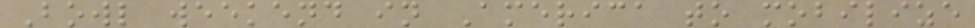Bowl weekend in America to mobilize
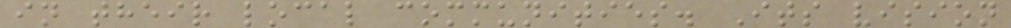in their local communities. Its vision
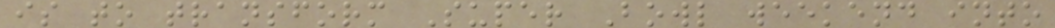is to transform Super Bowl weekend into
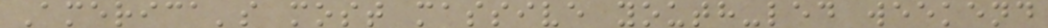America's most massive youth-led weekend
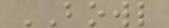BOWL
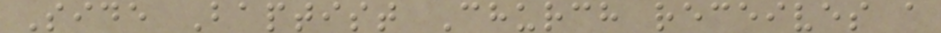Side Baptist Church receives a
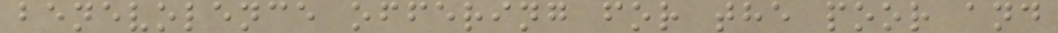benevolence offering for the poor and
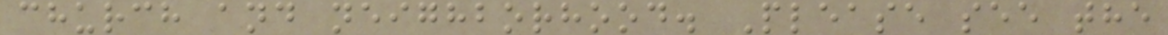church and neighborhood. Please see the
